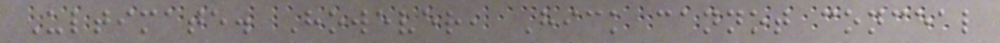Ultimate. However, Hick cannot conceal
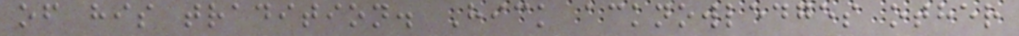of his tradition. Hick acknowledges other
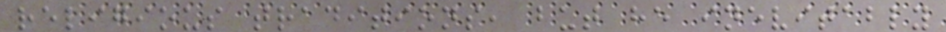religious traditions, but he inevitably
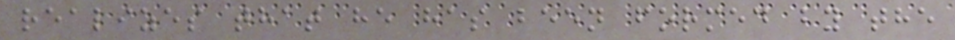realizes that he has been formed by the
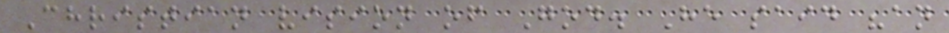Christian vision of God. He said "an
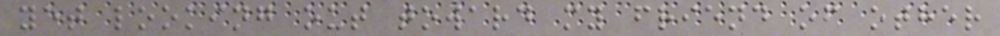yet looking out toward my friend of other
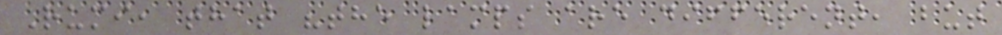Rumi, that "the lamps are different, but
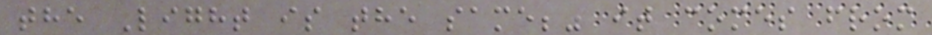the Light is the same;" it comes from
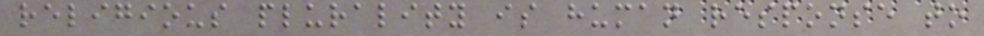religious plurality is human response to
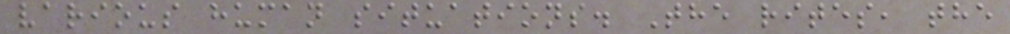various human situations. The rites, the
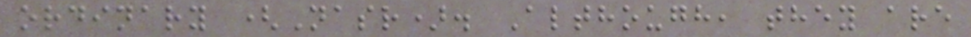ordinary (Nasr). Although, they are
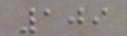109
